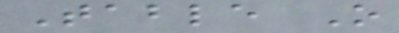Table O
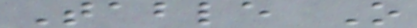Table O
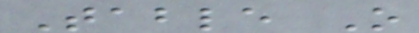Table O
